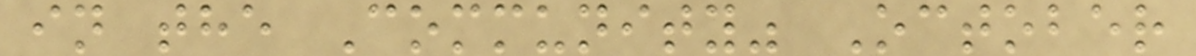in the Community" October
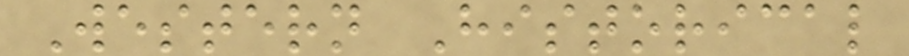Western Historical
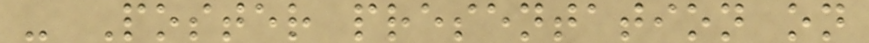- Poster presentation on
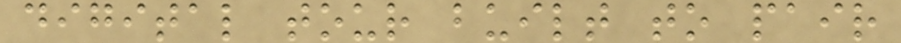digital tour built to pair
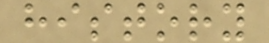history
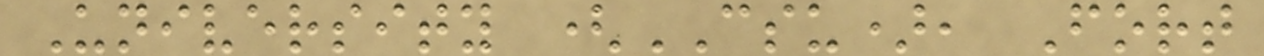University (CSU), Fort
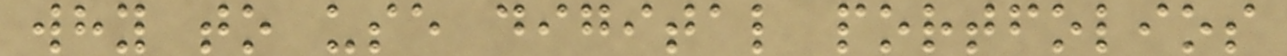why to use digital portfolios
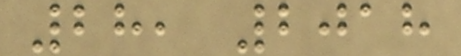28, 2018
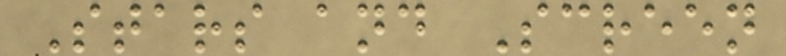Stars and Screen
